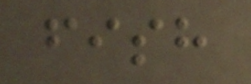fish
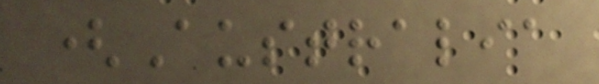(Australia
